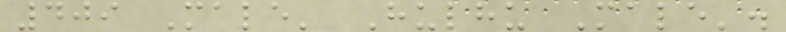409 Male' Hulhu Male'.
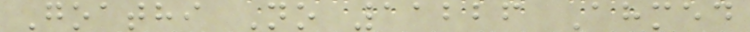Goathi No 11226 Ahmed
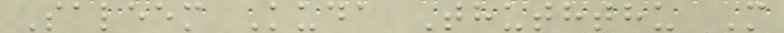Saleem Kuda Thuththu M
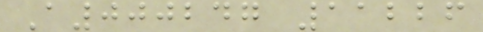A000247 11226
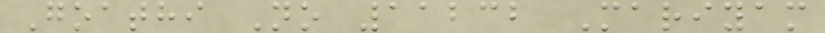Goathi No 11232 Mariyam
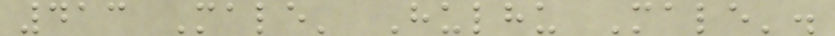413 Male' Hulhu Male'.
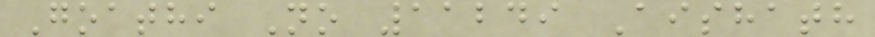Goathi No 11249 Aishath
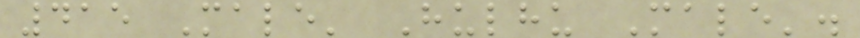415 Male' Hulhu Male'.
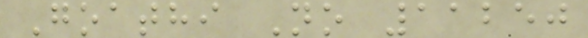Goathi No 11250
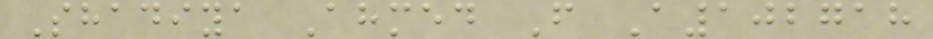Shadiya Ahmed F A102718
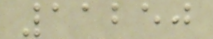11250
